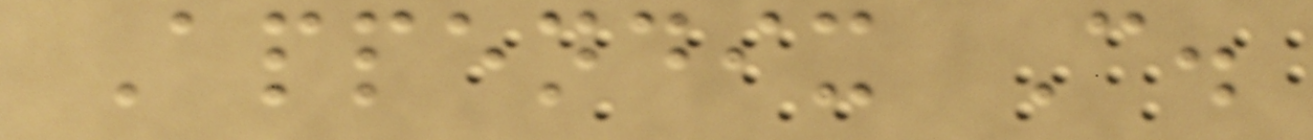Appendix C.
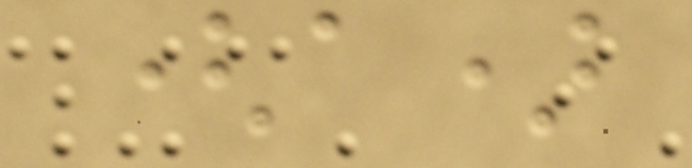(a)
